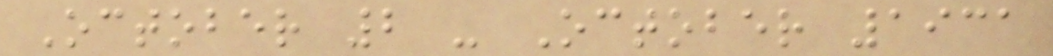October 2 - October 1931
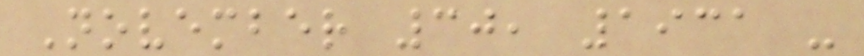November 30, 1931 -
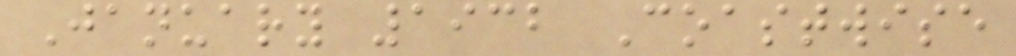January 1932 Coastwise
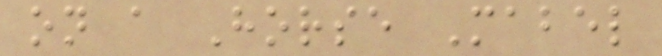on a Horse Mabel
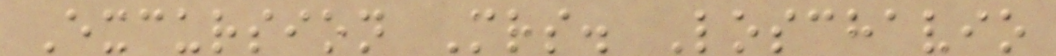Excursion Mrs. Loschavio
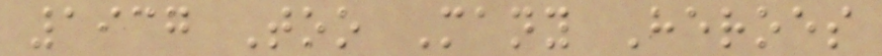1937 Too Many Heroes
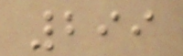299
